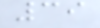39
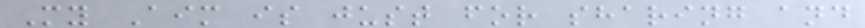My Aim is just for sharing and
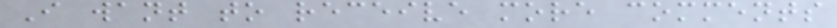I want to receive more comments
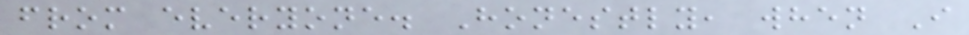from everyone. Honestly, when I
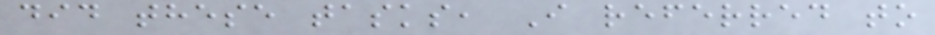did these tasks, I referred to
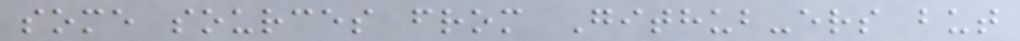some sources from Github-ers but
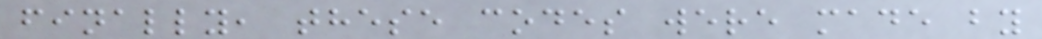finally, these codes were made by
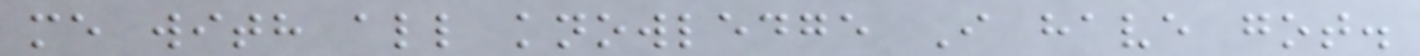me with all knowledge I have got.
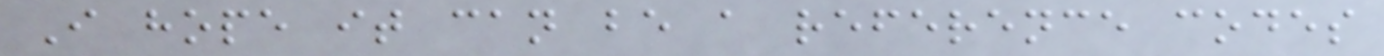I hope it can be a reference codes
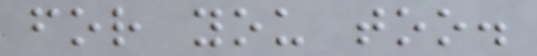for you too.
